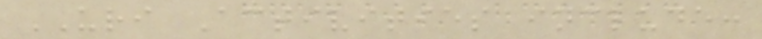URI Activities include:
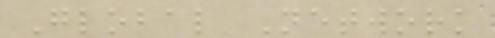Global Network
